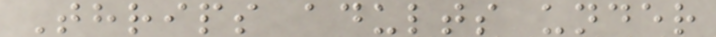Thrips adults under
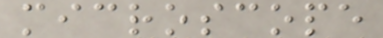microscope
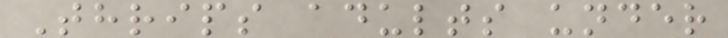Thrips adults under
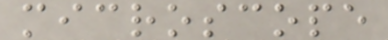microscope
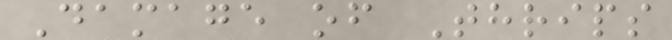Damage of Thrips
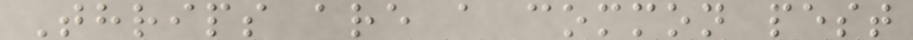Thrips are a common pest
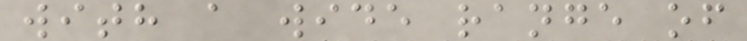with a wide range of
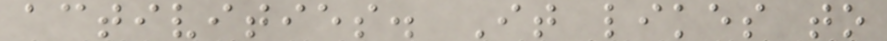activities. It likes to
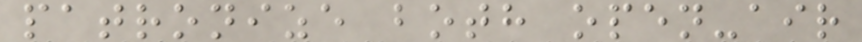patronize both open-air
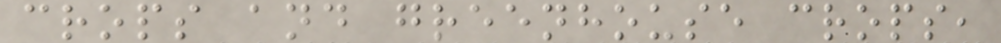crops and greenhouse crops,
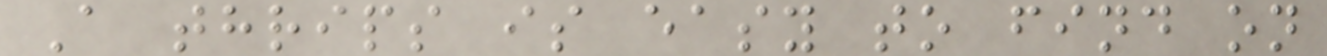A thrips is easy to find on
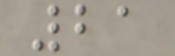21
